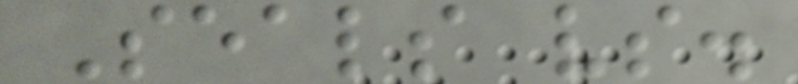Seals vs.
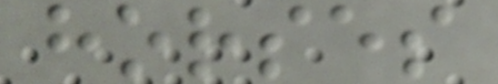horses
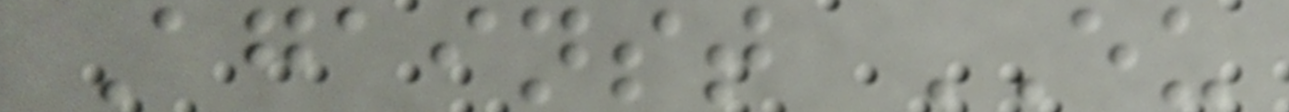Against EU
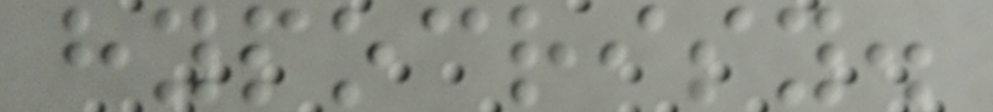hypocrisy.
